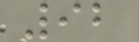92
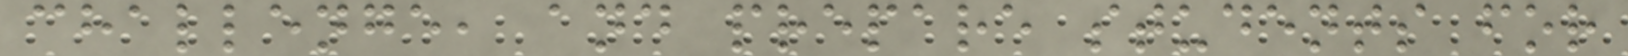challenge, and prepare students for
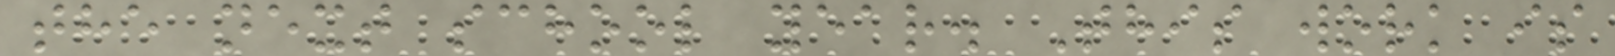the next school year. This work is
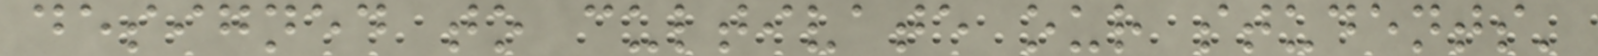designed to cultivate our students'
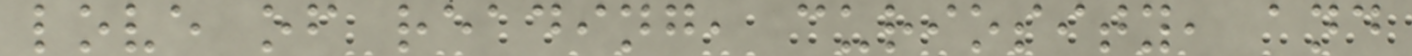love of reading, curiosity, and
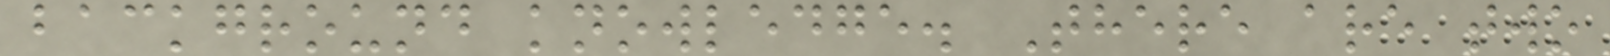background knowledge. There are two
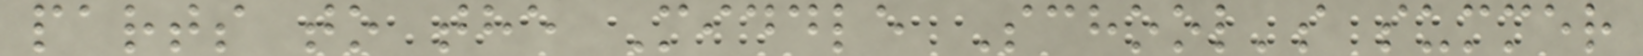parts to the Middle School's summer
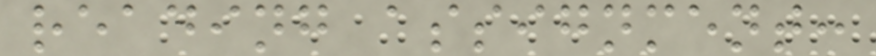reading assignment:
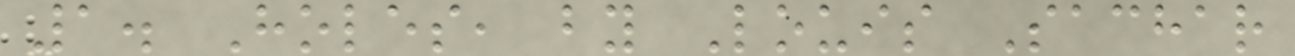1. Holes, by Louis Sachar
